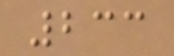233
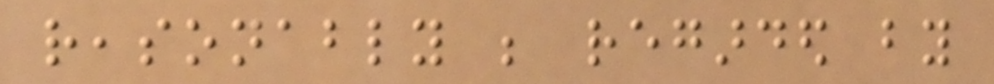reasonably be regarded by
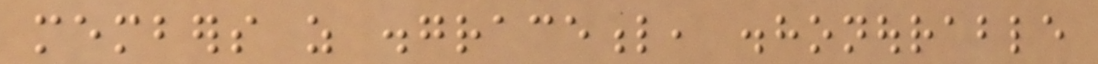members as disgraceful, dishonourable
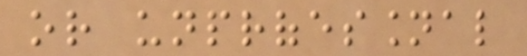or unprofessional
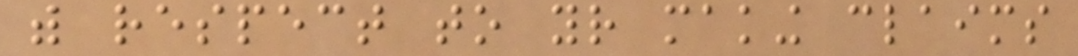with respect to your making claims
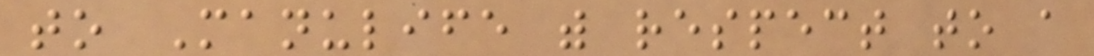to Manulife with respect to a
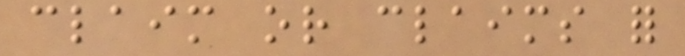claim or claims for
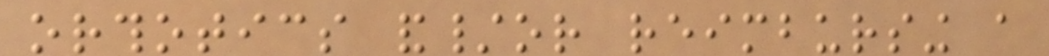orthotics and/or reimbursing a
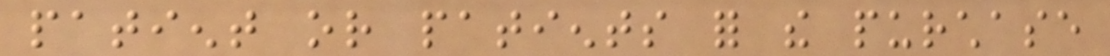patient or patients for the purchase
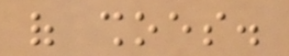of shoes.
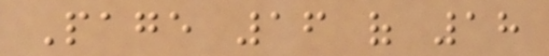Page 16 of 18
